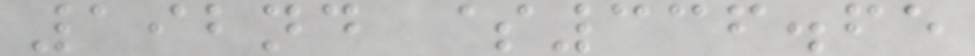192nd $336.65
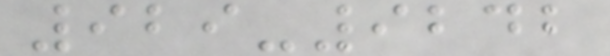929-9242
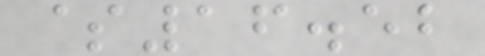$16.52
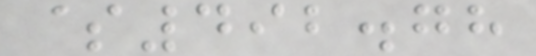$492.78
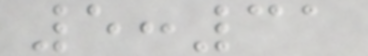5:31
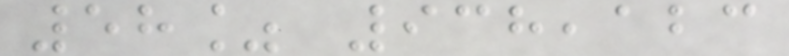58% 938,123
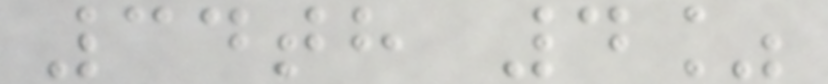34th 4%
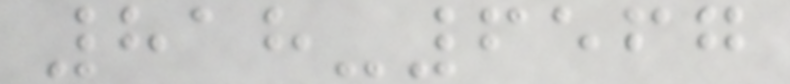818-6567
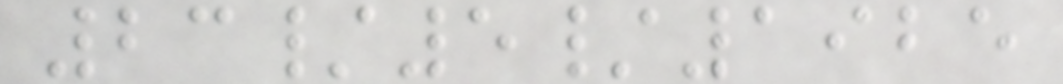23/5/1925
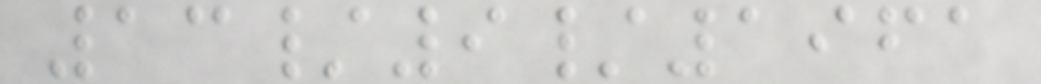13/9/1961
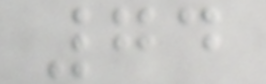74
